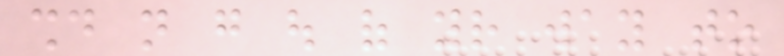should not go out of your way to
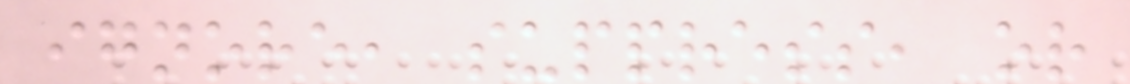ignore, suppress, or
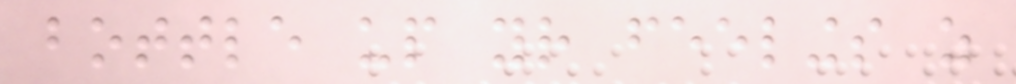bottle up your feelings as
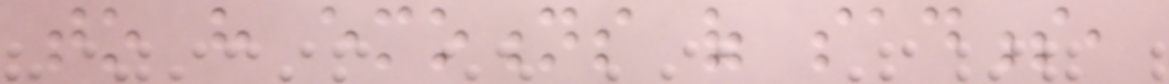to have emotions of sadness,
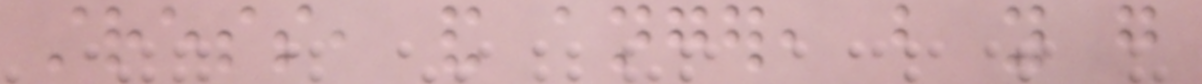stress, and anger, but you go
